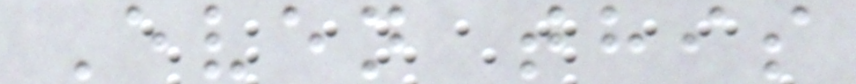Even this
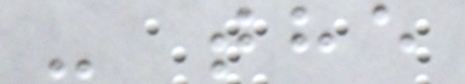- the
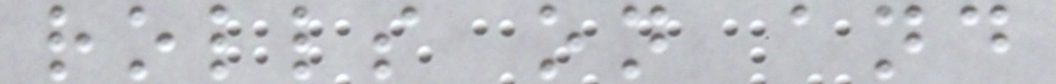rolls on and
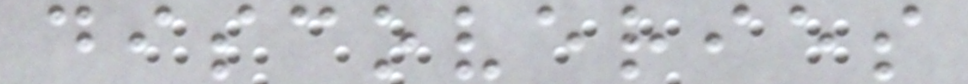discoveries
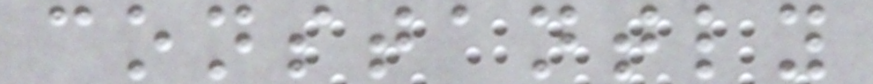constantly
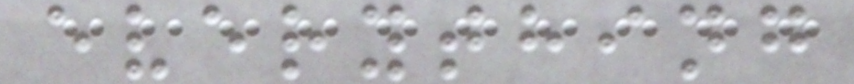everything
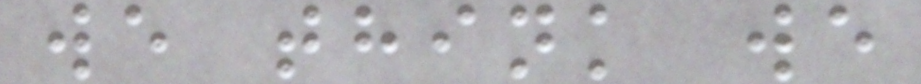we think we
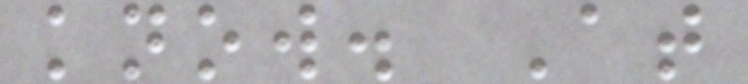know. At
